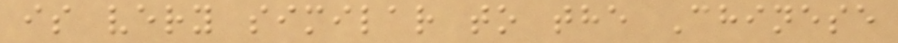is very similar to the Chinese
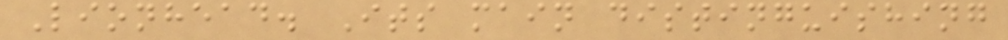Lionhead. Its main distinguishing
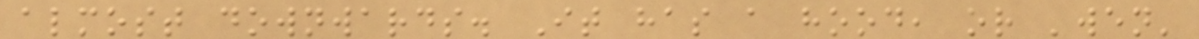almost downwards. It has a hood, or 'wen'
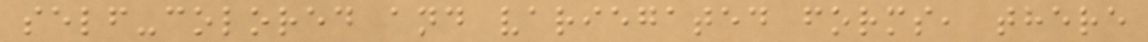self-colored and variegated forms, there
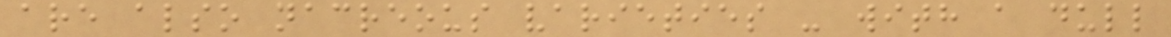are also nacreous varieties - with a dull
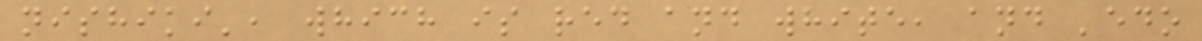nishiki', which is red and white, and 'edo
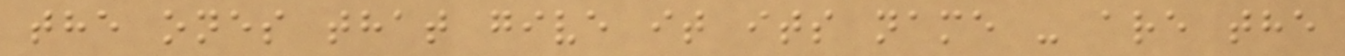the ones that give it its name - are the
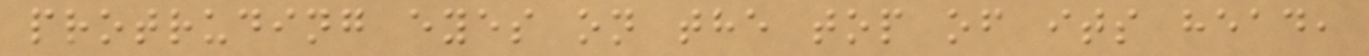protruding eyes on the top of its head,
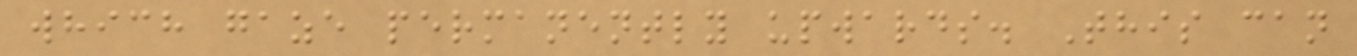which gaze permanently upwards. This can
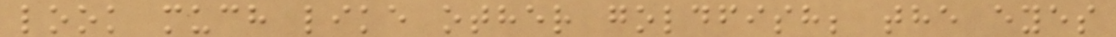look much like other goldfish; the eyes
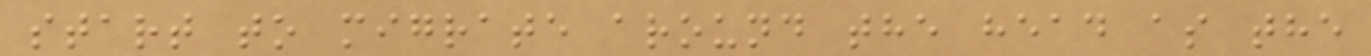start to migrate around the head as the
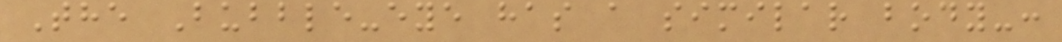The Bubble-eye has a similar body-:
